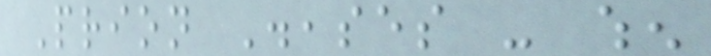Prion Diseases - when
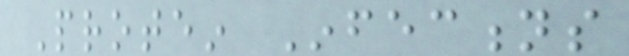Protein Infections
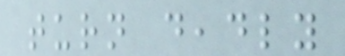turn deadly
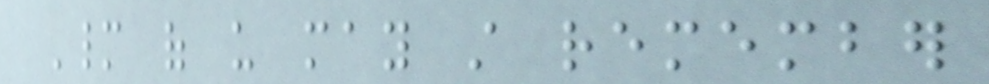Many of us may still remember
